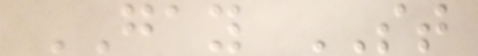GAY ST
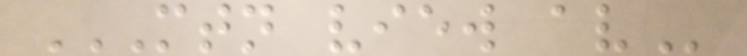MTN VIEW AV
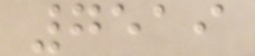7519
